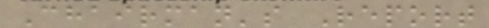Chairman's Report
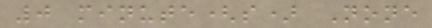0 minute(s) None
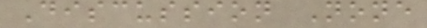Discussion None
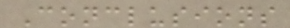Conclusions
